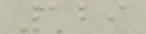129
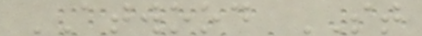ATWOOD ST
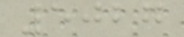5027
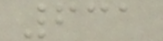631
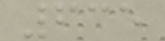635
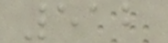512
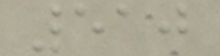510
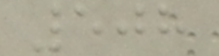508
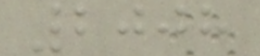2008
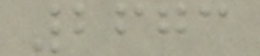2673
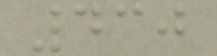430
